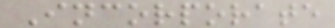Incorporate
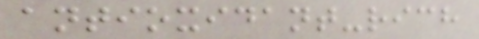antioxidant-rich
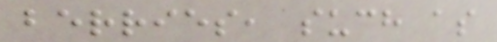berries, such as
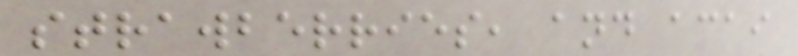strawberries, and acai
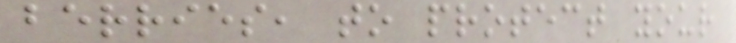berries, to protect your
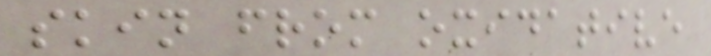skin from oxidative
